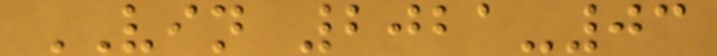VIN 2021-03
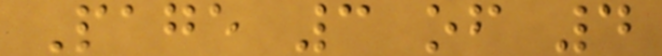Page 3 of 4
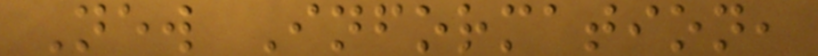New Information,
